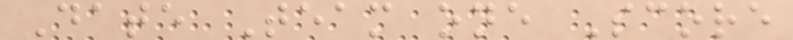Date Team one Score
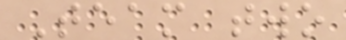Team two
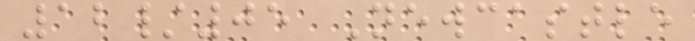12/05 Newcastle
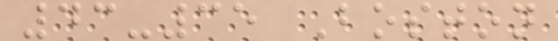43-35 Boston
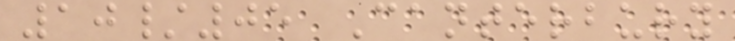10/05 Canterbury
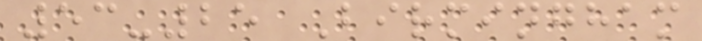53-25 Birmingham
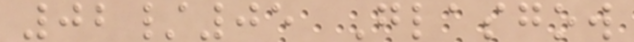02/05 Glasgow
